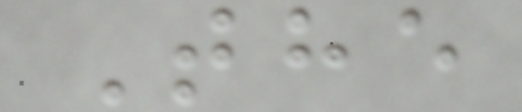The
